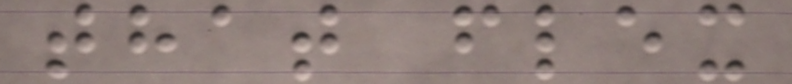that flex
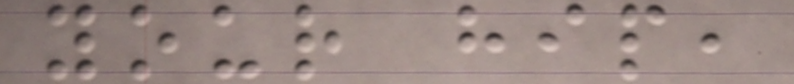your hip,
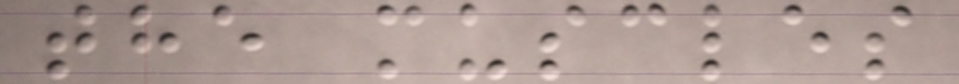the muscles
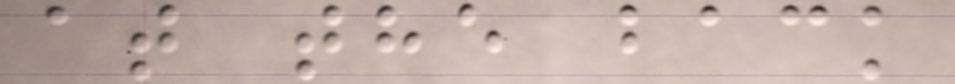at the back
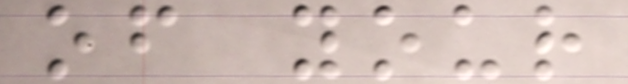of your
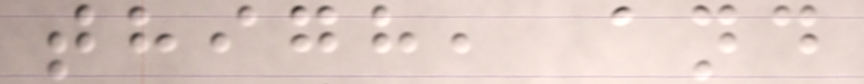thigh, and
